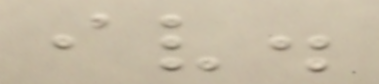iv.
